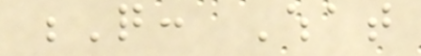Q: What
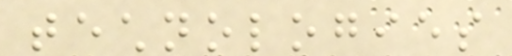technologies
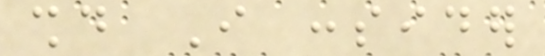should I consider
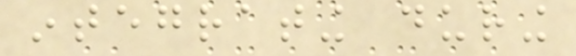integrating during
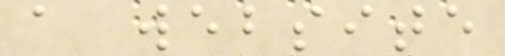a website
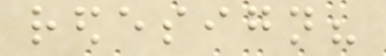redesign?
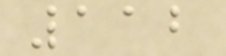112
